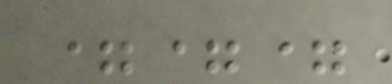===
